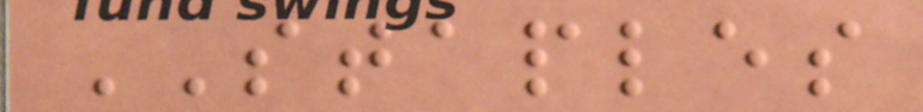STAPLES
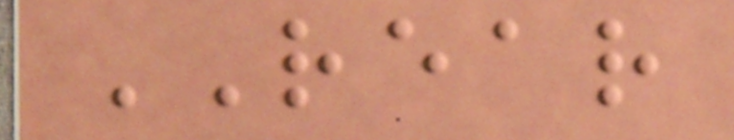REAR
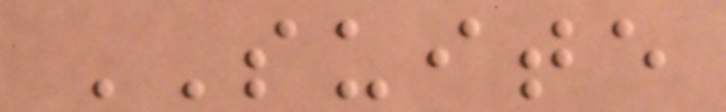SUITE
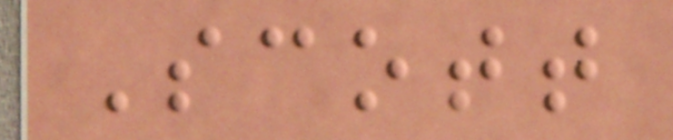Scott
